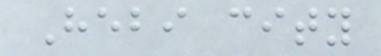Hebi city
